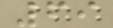69
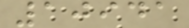10941
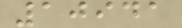10941
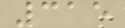315
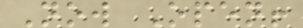Now Open!
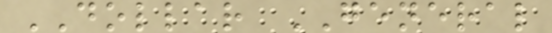DOLLAR GENERAL
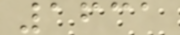1631
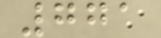771
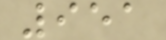951
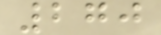270
